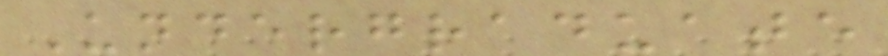Undergraduate
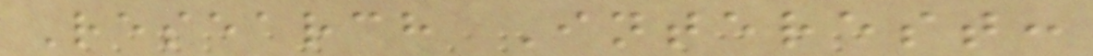Research Interest:
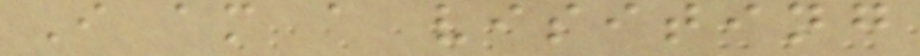I am a visiting
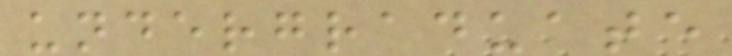undergraduate
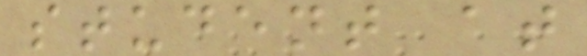student at
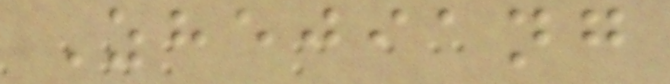Zhejiang
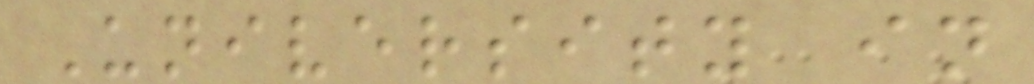University in
